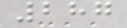287
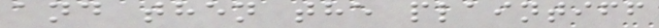and then the plaintiff
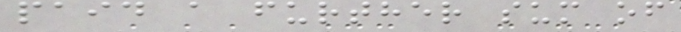paid a further sum of
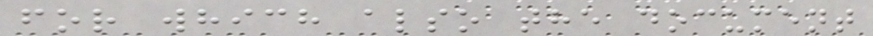for which also the document
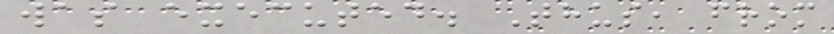was executed. Thus, from
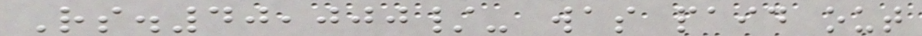Rs.40,000/- was paid out
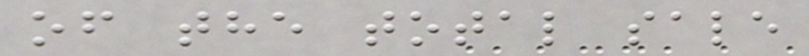of the total sale
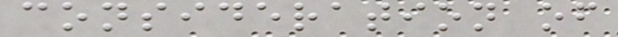consideration of
